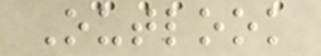Outlook
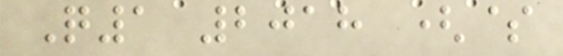Q1 2018 ($
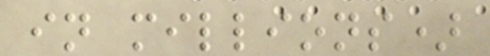in millions)
